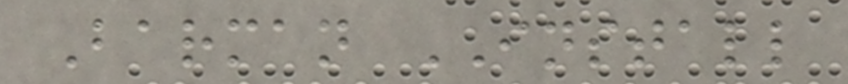Barman INSTALL
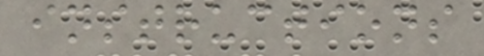instructions
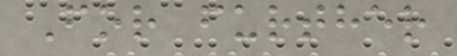For further
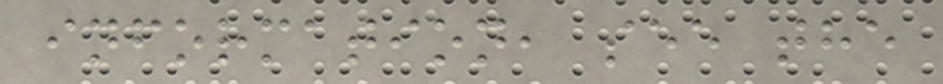information, see the
